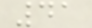41
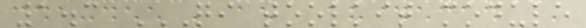1.3 QI TOOLKIT MODULE
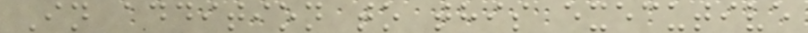In addition to this executive
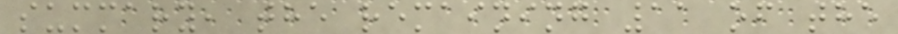summary, the remaining 11 of the
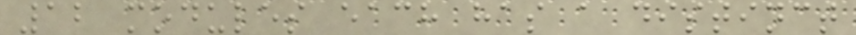12 modules each has a distinct
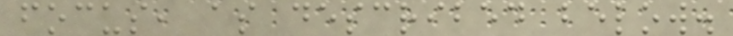focus, as described below.
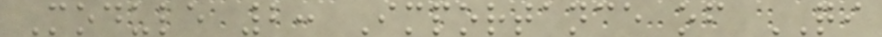Module 2: Importance of QI
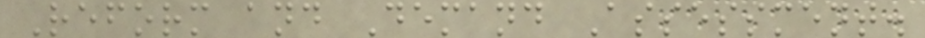Reform and Demand Assessment.
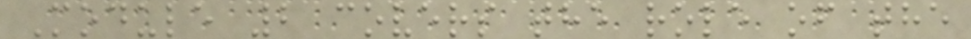Module 2 covers the role of the
